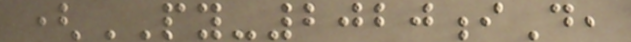(PY-2020iD,
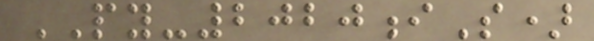PY-2020iS)
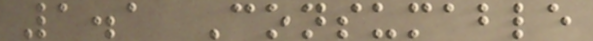1.1 Consumable
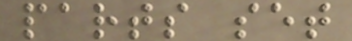parts set
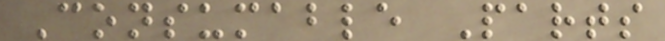Consumable Parts
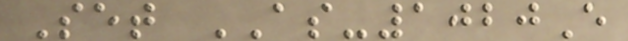Set AS-1020E
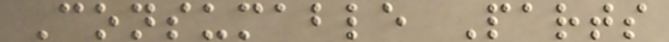Consumable Parts
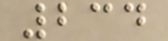234
